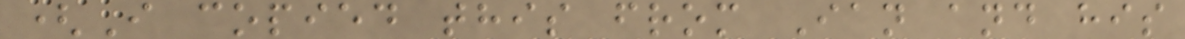(I copied this from Ian and his
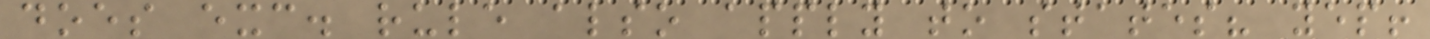does exc. rule also apply to states? yep!
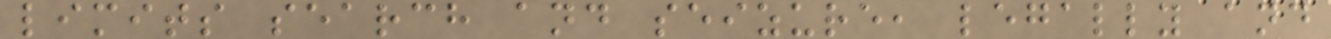limits search and seizure, legally and
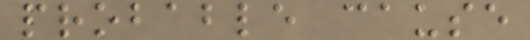probable cause
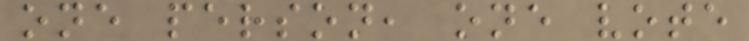one person, one vote
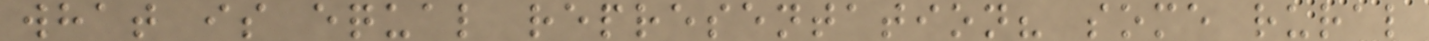what is equal representation? some rural
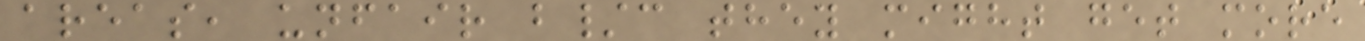areas, unfair b/c they might get more
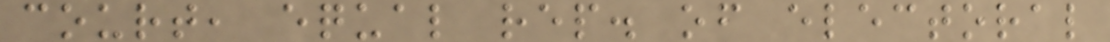court, equal rep. of electoral
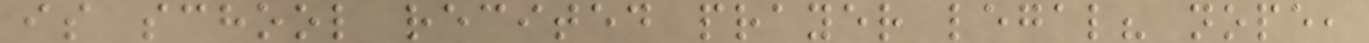is school recited prayer legal? nope,
